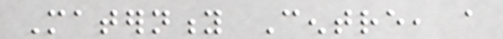Maternity Centre, a
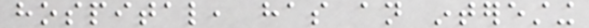hospital, has an interesting
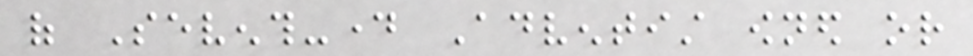of Seventh-day Adventist owned or
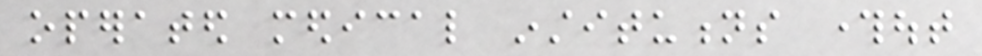operated medical institutions throughout
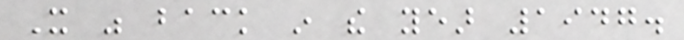It was back in the year 1947.
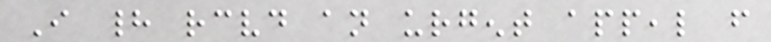I had received an urgent appeal from
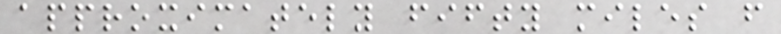approximately fifty miles from
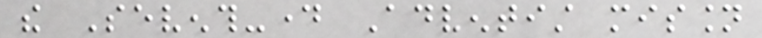the Seventh-day Adventist mission
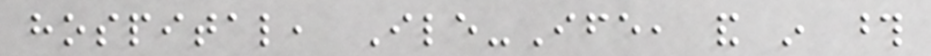hospital, Ile-Ife, and in those
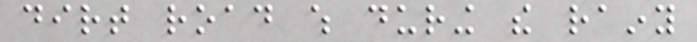dirt road which during the rainy
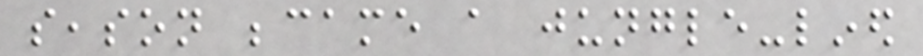season became a jungle-lined
